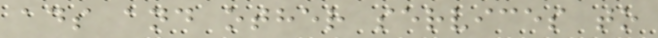ads and other services to
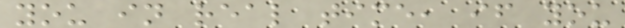you in real time, if you
